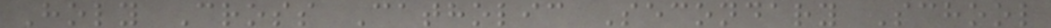Holy Cross Catholic Secondary School
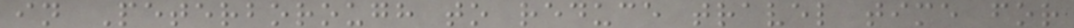in Peterborough to reduce travel time for
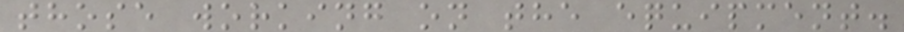those working on the equipment.
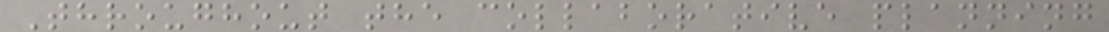Throughout the collaborative planning
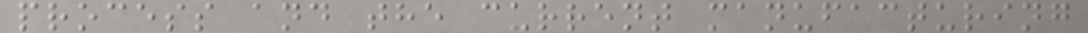process and the current manufacturing
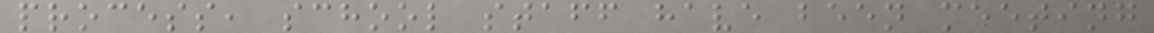process, school staff have been meeting
